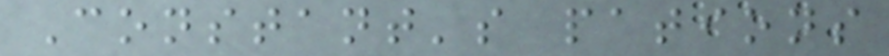Constant's pations
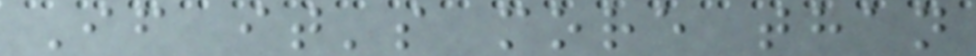If it's more than
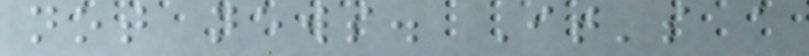not news. It's a
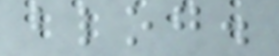blog.
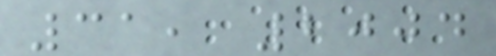31, 2004
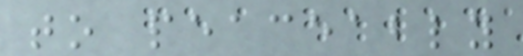to peaceably
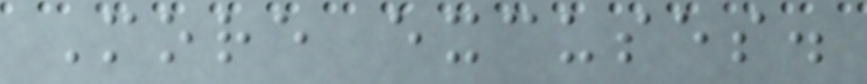More excuses.
